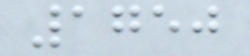1750
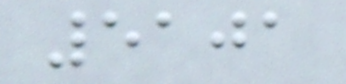5101
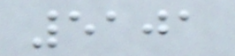5101
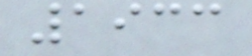1933
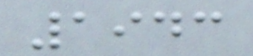1943
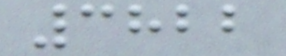3822
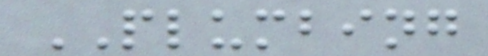PLUMBING
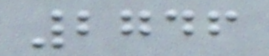2746
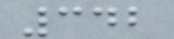342
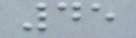45
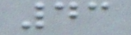43
